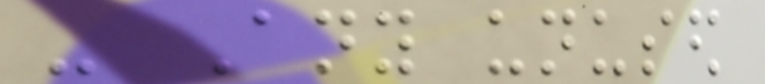- Any unused
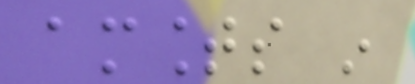amounts in
